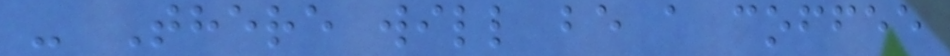- There will be a coffee
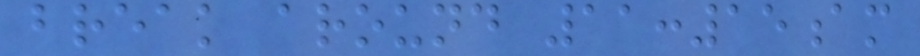break around 11:15am
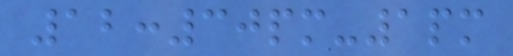12:30pm-1pm
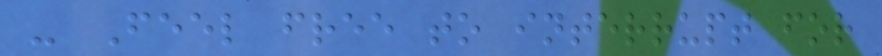- Feel free to interrupt for
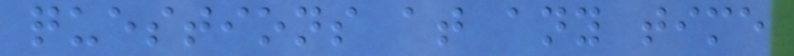questions at any time
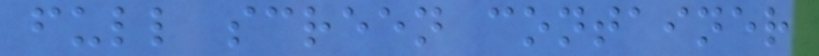full screen container
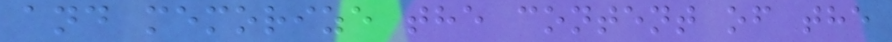and memorize the content of the
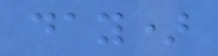day)
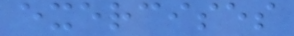exercises
